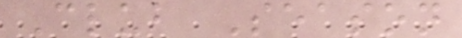Club Season
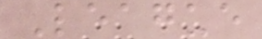League
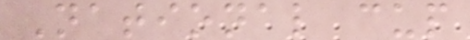National cup
